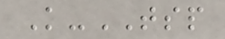K-TSP
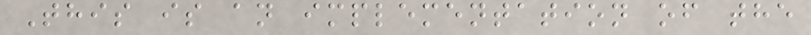This is an implementation of the
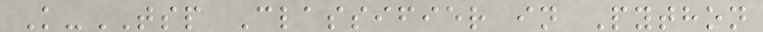K-TSP Classifier in Python
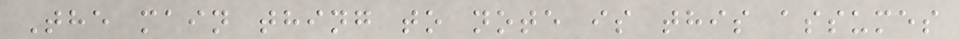The main thing to note is this assumes
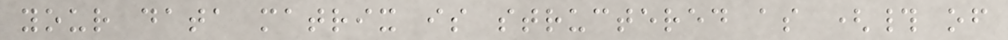your data matrix is structered as (# of
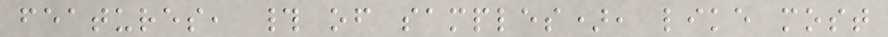features, # of samples), like most
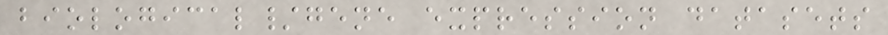biological/gene expression datasets
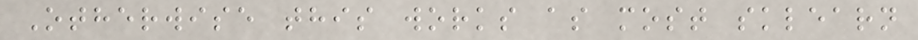Otherwise this works as most sklearn
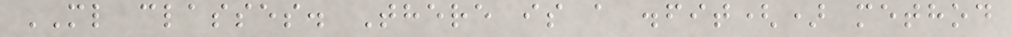ML classes. There is a .fit() method
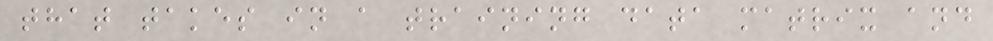that takes in a training data matrix and
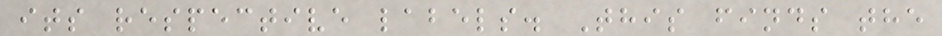its respective labels. This finds the
